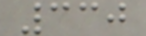330
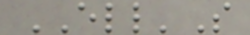ELL'S
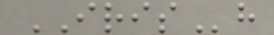IRISh
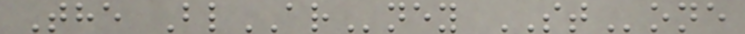The BlARney STone
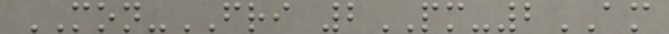MON-FRI 2PM-2AM
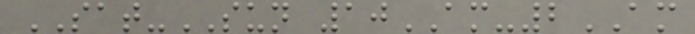SAT-SUN 10AM-2AM
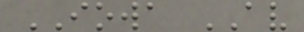IOWA AV
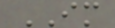IM
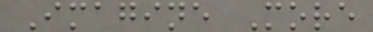Imagine More
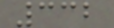332
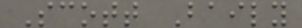Scott Baily
